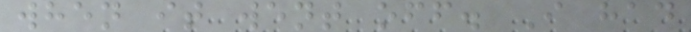when it went off. I had
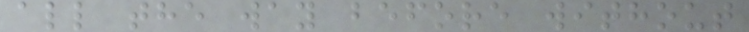all the way before without
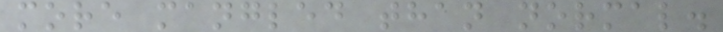more mangled than normal.
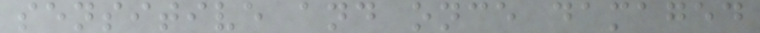sensitive and once damaged
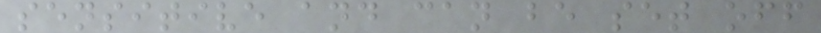sensitive and can be set off
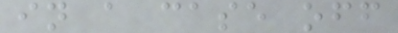in a case off
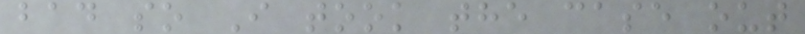bad so I took the case out
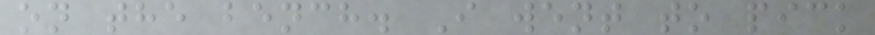on the bench. I went to pick
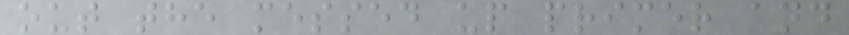out the messed up primer and
